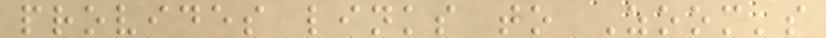provides links to Zoom's
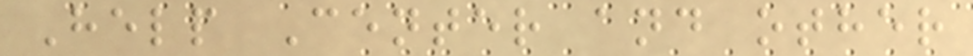Help Center and other
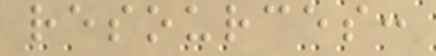resources:
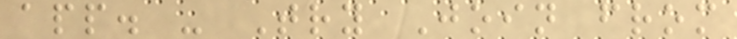app. - Try Join from
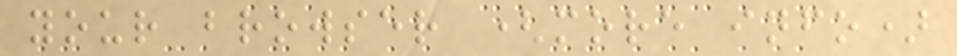your browser (more info)
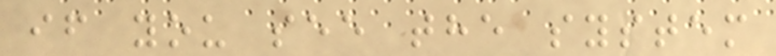if you see the system
